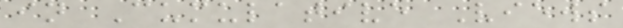in Cumulative Views
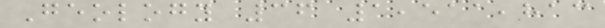Geology 36 1,511,813
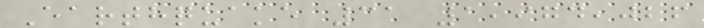Earthquake 31 1,974,026
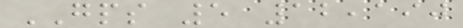GPS 5 12,190
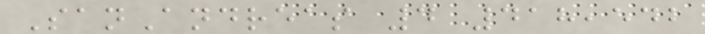SanAndreas 4 418,542
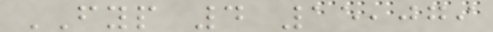FYP 4 15,079
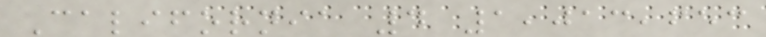California 4 1,013,653
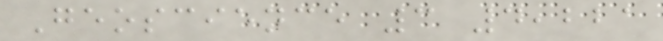Geoscience 3 4,221
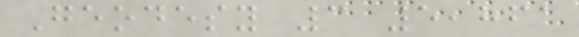Geodesy 3 5,861
